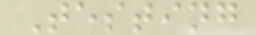Testing
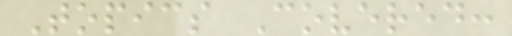Topics Covered:
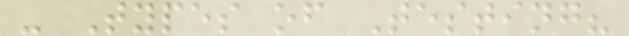- Types of Testing?
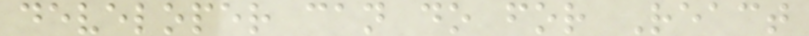developer can do for React
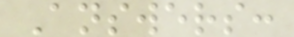Answers:
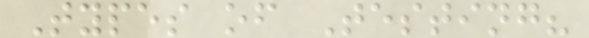Types of Testing?
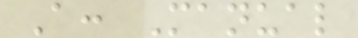A: Manual
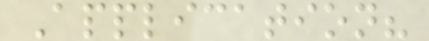Application?
